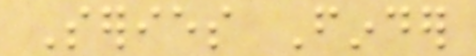Series Finder
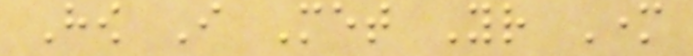How I Met Your Mother
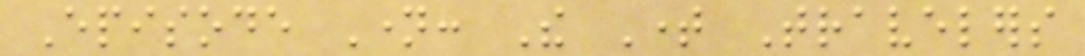Episode Name: The Time Travelers
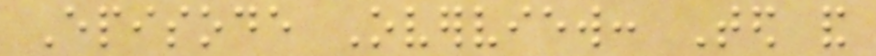Episode Overview: Ted and
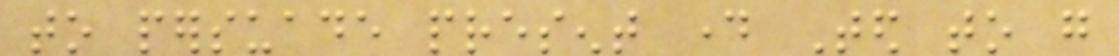to persuade present day Ted to go
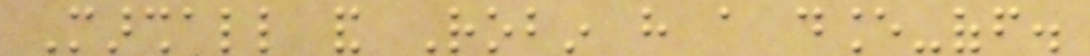Marshall and Robin have a dance-off.
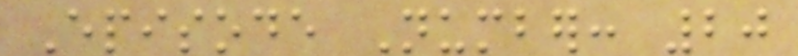Episode Number: 20
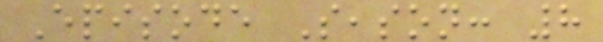Episode Season: 8
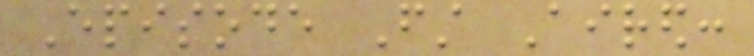Episode First Aired:
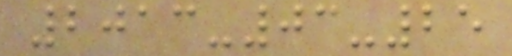2013-03-25
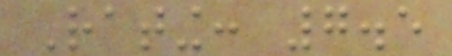Rating: 7.5
